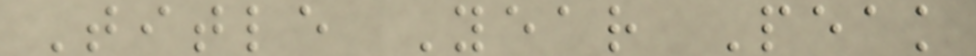Title Year Peak
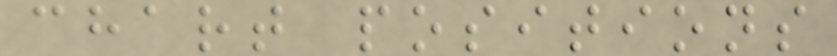chart positions
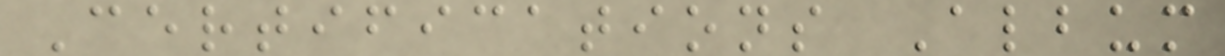Certifications Album
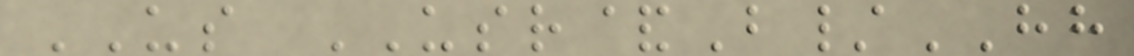US USR&B/HH
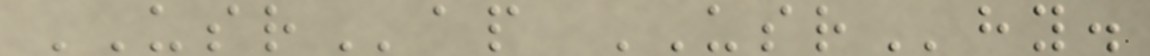USRap USRhy.
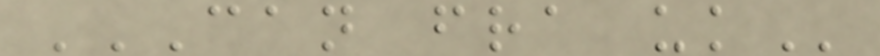CAN FRA UK
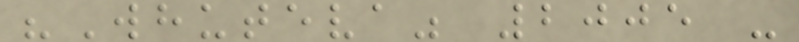"Whuteva" 2005 -
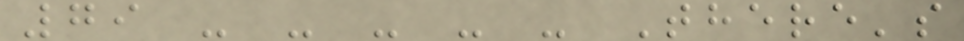79 - - - - - There's
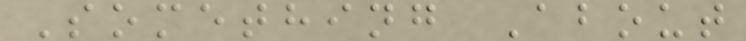Something About
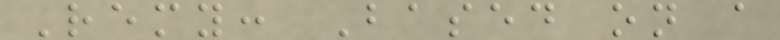Remy: Based on a
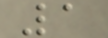1
